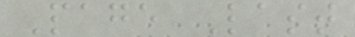Page Last
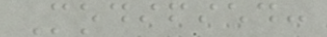Modified:
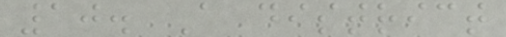10. A district
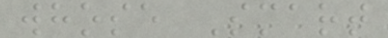whose Smart
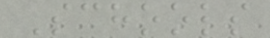Schools
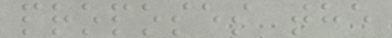proposes the
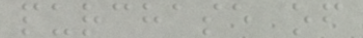purchase of
